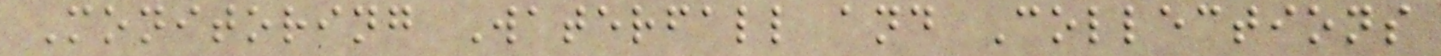Monitoring Waterfall and Collections
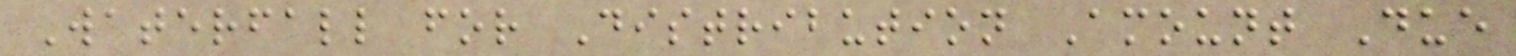Waterfall for Distribution Amount Due
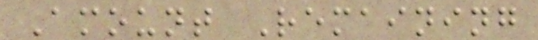Amount Remaining
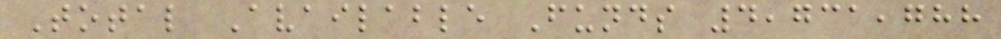Total Available Funds 4,731,788
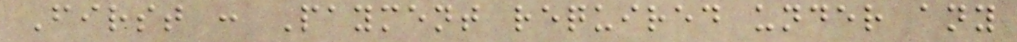First : Payment required under any
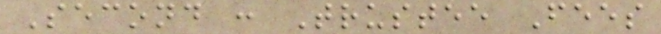Second : Trustee Fees
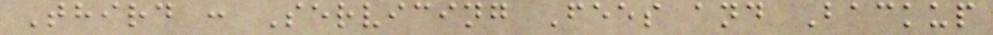Third : Servicing Fees and Backup
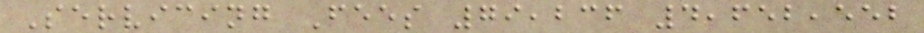Servicing Fees 79,236 4,652,552
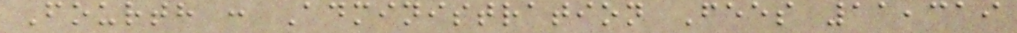Fourth : Administration Fees 11,319
